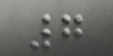7
